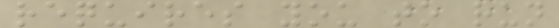requires you to run
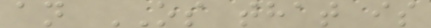an OS that is
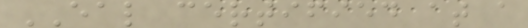EAL certified at a
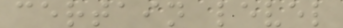certain level
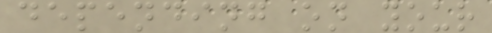depending on your
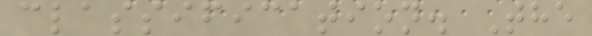classification. The
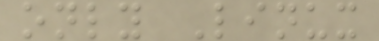only Linux
